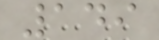149
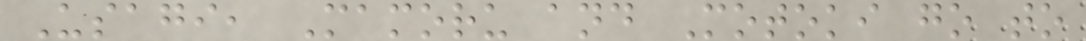Usagi, Mamoru and Motoki go to
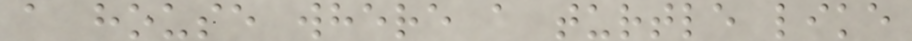a house where a turtle like
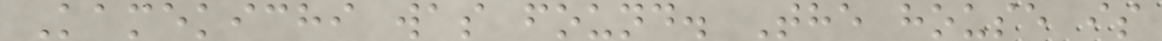Kamekichi was found. The house is
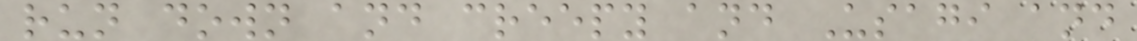run down and creepy and Usagi and
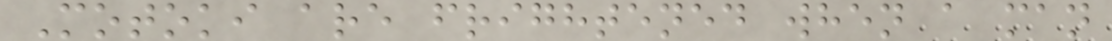Motoki are frightened when a man
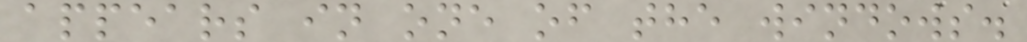appears in one of the windows.
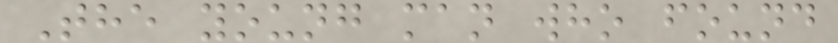The young man who found
